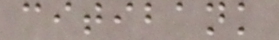citibank
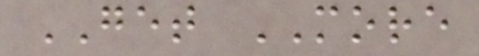GET MORE
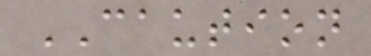CAUTION
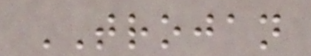TROJAN
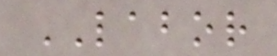LABOR
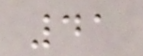41
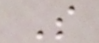S
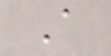A
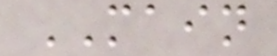MAIN
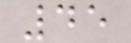45
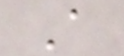A
